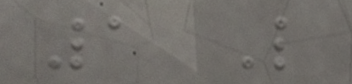1 Like
